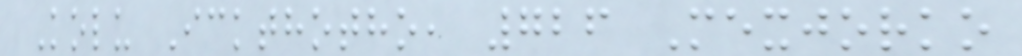Kolu Ickthotho, 726 Mexjorko
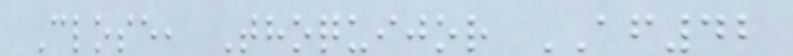Close, Thoquijor AF42
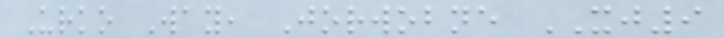Urko Way, Jorwobne XJ9
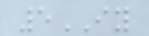5IY
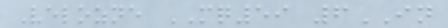Velozne MQ59 6IN
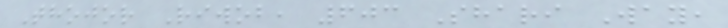Thojor Riwob, 603 Shari Way,
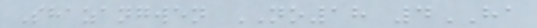Shazangwen NO18 4HA
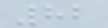82
